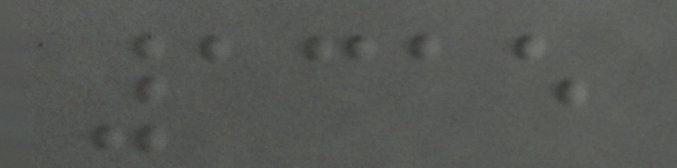1315
